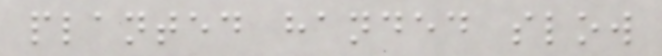planted handed slow
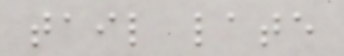tail late
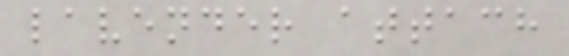lavender attach
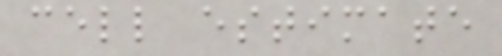cell estimate
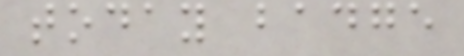today badge
